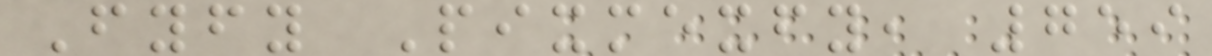Fyfy Pixmexfy, 759
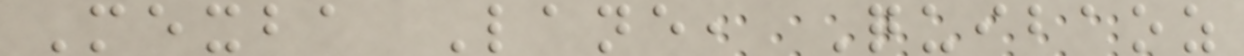Mexba Lane, Quibaoz
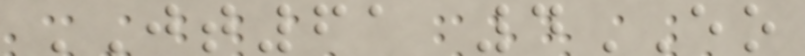JT61 4EO
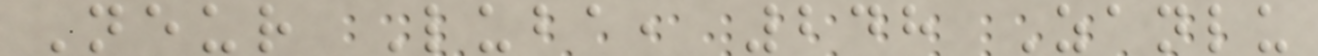Neur Luba, 248 Zanlu
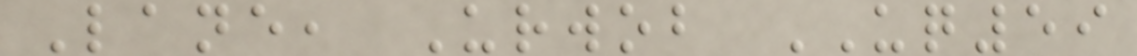Lane, Urwob UQ59
